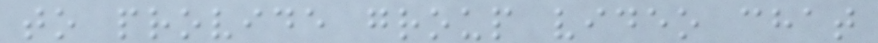to provide group video chat
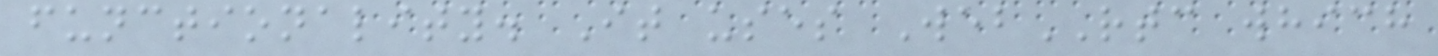functionality. It uses WebRTC which
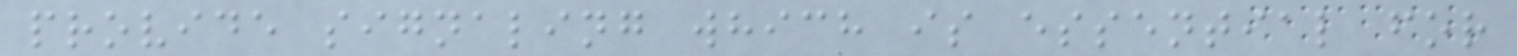provide signaling which is essential for
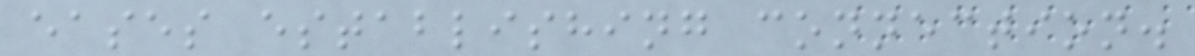eases establishing connection.
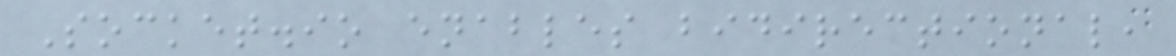Socket.io enables bidirectional,
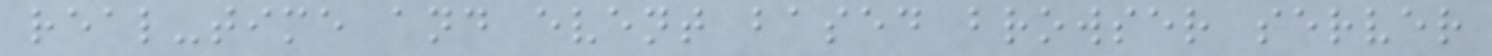real-time and event based browser server
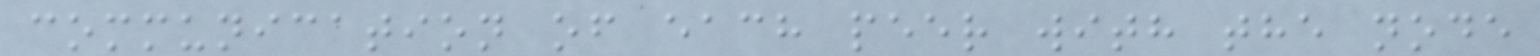communication of each peer with the node
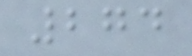274
